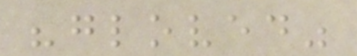"gloved"
